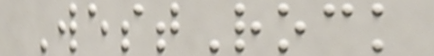WestRock
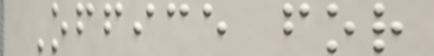Office for
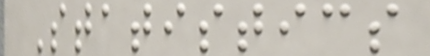Statistics
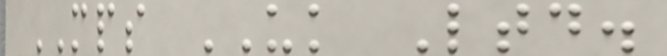MPS UK Ltd.
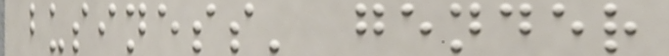business' gender
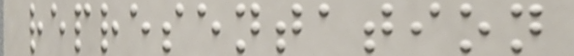representation
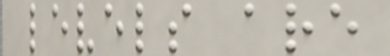levels are
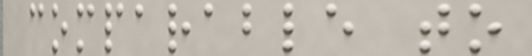comparable to
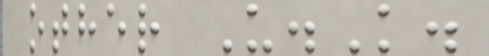other U.K.
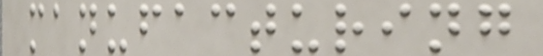manufacturing
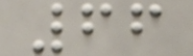66
